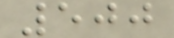500
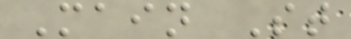Main St
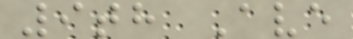9th Ave
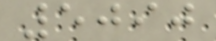5090
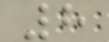8
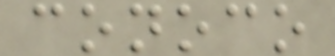conoco
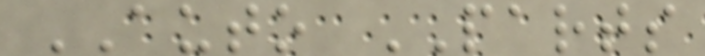AUTO PARTS
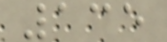135
